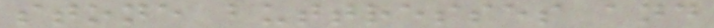stone buttresses and
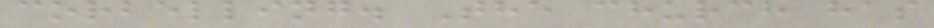corbelling. The church has
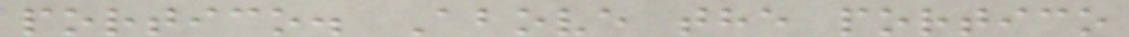portico. Above the portico
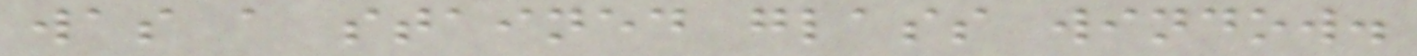was a stained glass window.
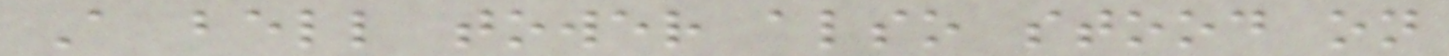A bell tower also stood on
